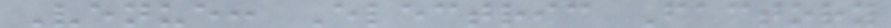Venue: Electric Factory
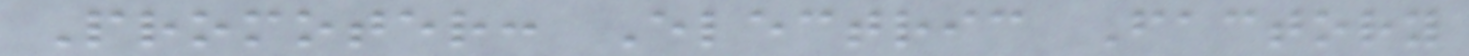Promoter: Electric Factory
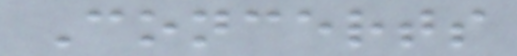Concerts
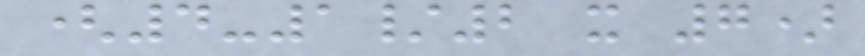(4-1/2 x 7)
